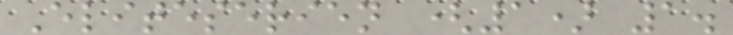Eliteserien (1) 1.
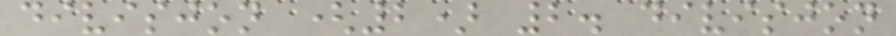divisjon (2) 2. divisjon
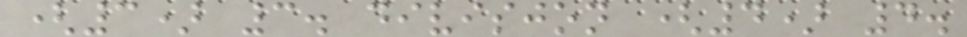(3) 3. divisjon (4) 4.
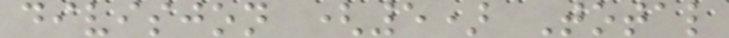divisjon (5) Total
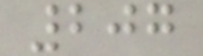207
